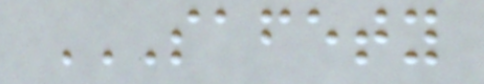SAFETY
